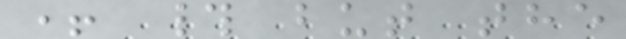+ # but the
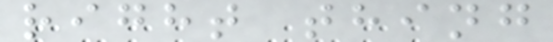right thing
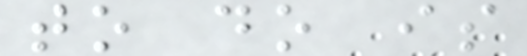to do is
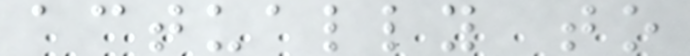actually to
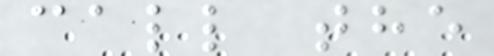call the
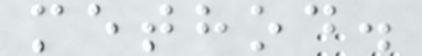method.
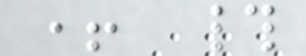+ #
